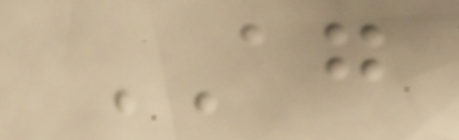AG
